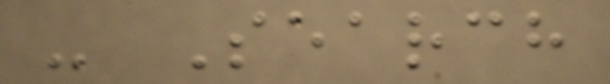- Search
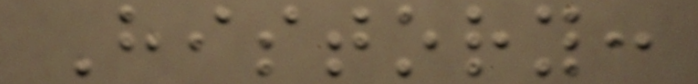History:
